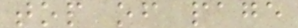top of page
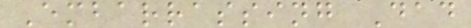Embarrassing Dad
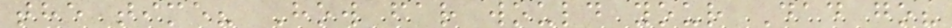the time? How far would your Dad go?
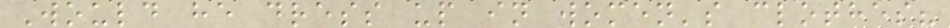Would he dress up in women's clothes?
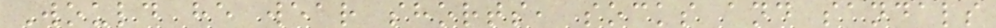Would he wear shorts, socks and sandals
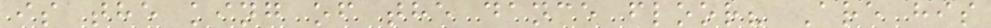is the king of the dance floor? Are his
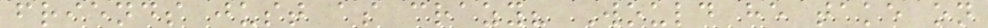friends just as crazy? Would he take on
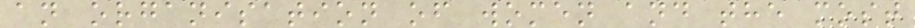an organisation of women and the most
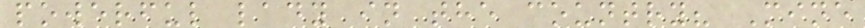powerful lady in the country? Mine
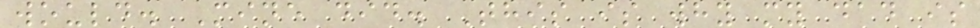would. Mine did. This is why my dad is
